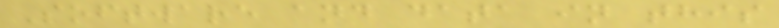Software and data in this
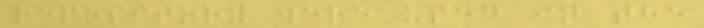repository were used in the
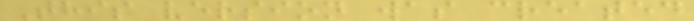This version was created
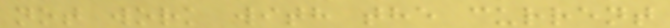not work with the current
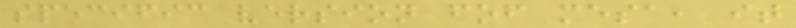specific version fof mesa, it
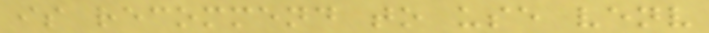is recommend to use venv
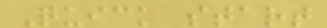Quick start
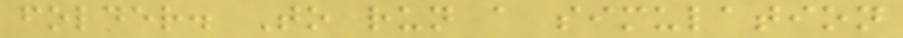folder. To run a simulation
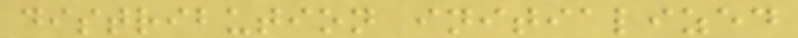distribution initialized
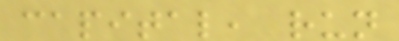capital, run
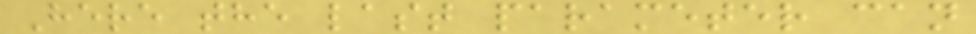Here the last parameter can
